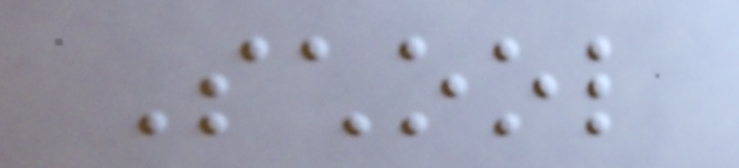School
